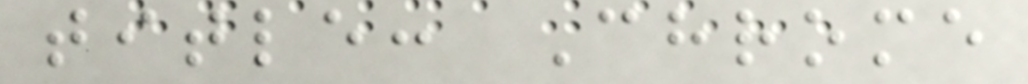title: Chrome
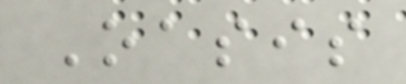Oasis
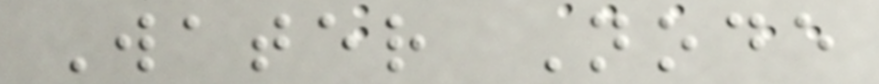Water Node
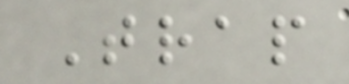Trap
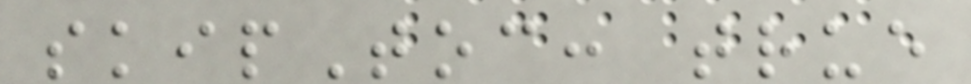skipToc: true
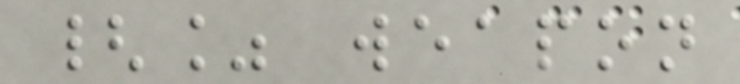{% weapon
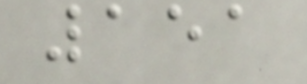151
